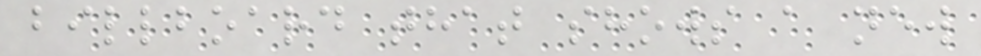billboard that shows a new
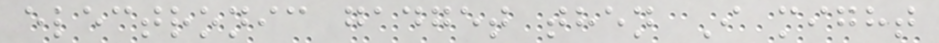electronic gadget then I might
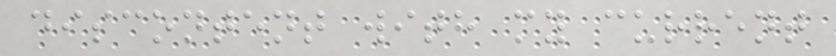discontent with my current
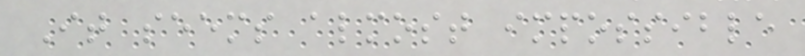It seems almost impossible
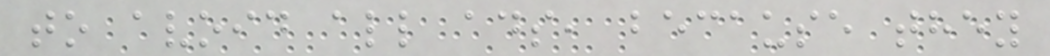to avoid all ads, because they
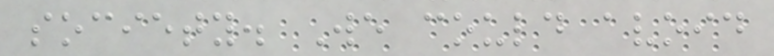society. We could avoid
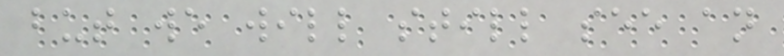but we will still see an
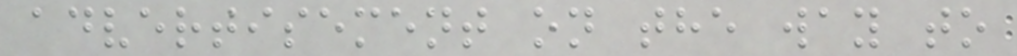advertisement on the way to
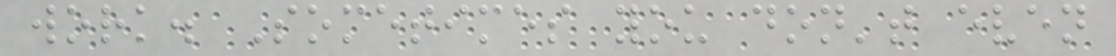work. Sometimes you don't even
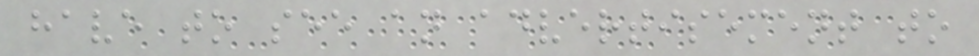have to see an advertisement to
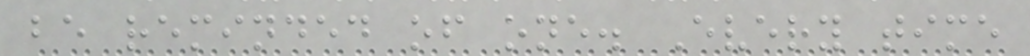be reminded of one. Every time
